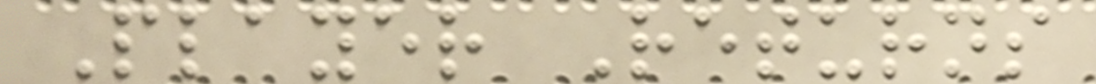Player Returns
